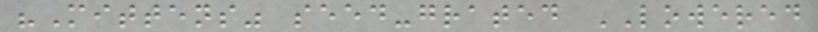"Mittens" seed-grated LOWERED
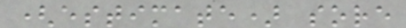(estimate) sore
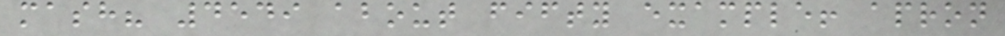mash? 4549 about fifty example! apron
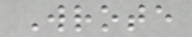Wrote
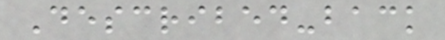Described-back
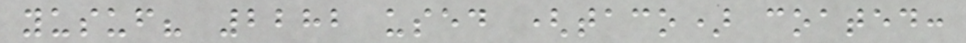yusuf? 2282 used (taco) coated:
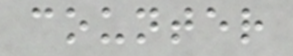counter
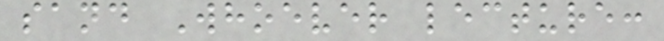sand Whoever lecture:
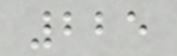225
